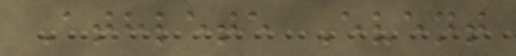Athlete Event
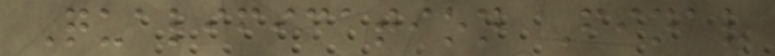Qualification Final
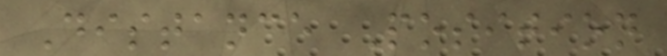Distance Position
